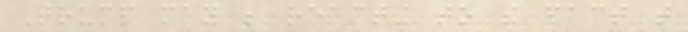Trump may be reacting to the fact that
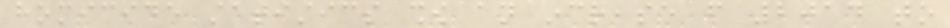homicide statistics show an increase from 2014 to
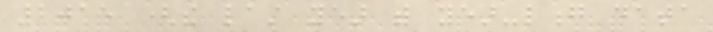2015 (the last year with year-long data
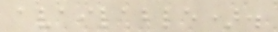available).
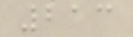213
